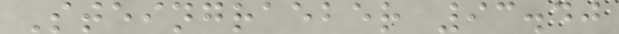Steingraeber 93.40
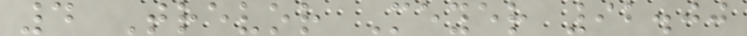4 Trevor Meyer 92.00
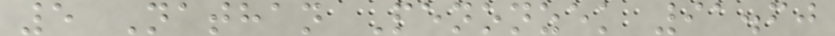5 Nathan Penonzek 91.60
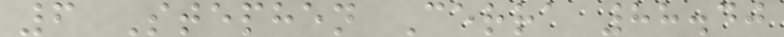6 Stephen Cerra 88.40
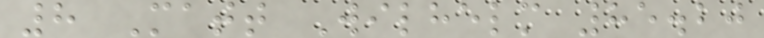8 Matt Wilhelm 85.20
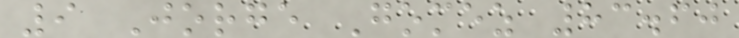9 Jorge Gomez 83.60
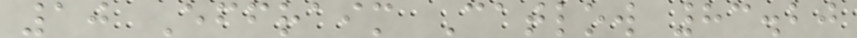10 Effraim Catlow 83.20
